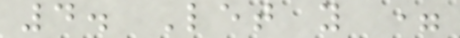4. Let y =
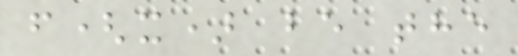f(x) be the
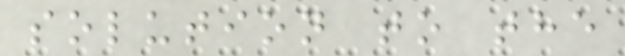solution to the
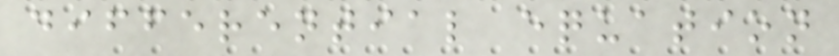differential equation
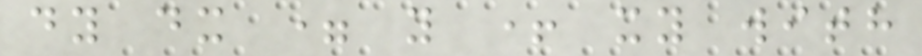dy dx = y + xy with
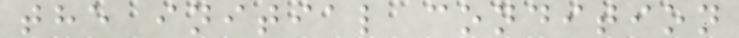the initial condition
